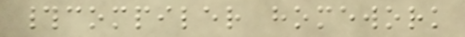#compiler homework
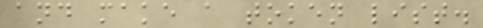and make a token list.
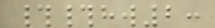##hw2:
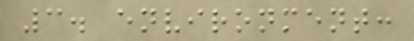3. environment:
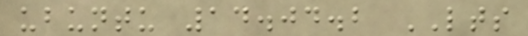ubuntu 14.04.2 LTS
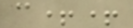c++
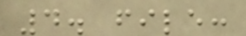4. file:
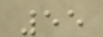55
